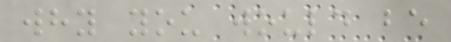why you would be
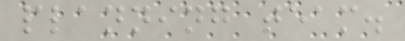planning team.
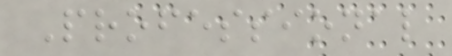Professional
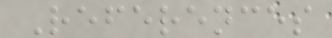References
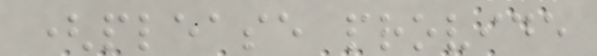(please provide
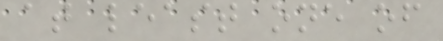at least one of
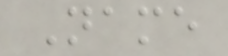Name
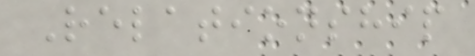Relationship
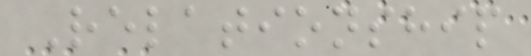Relationship
